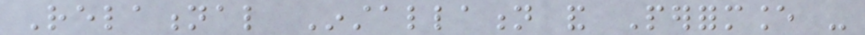Relational Installation and Performance -
